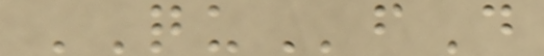QUfD
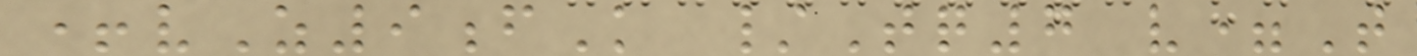+vZ9fK /Tq7 v=T
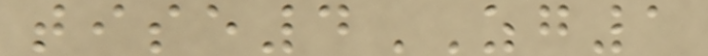tise4ZG1
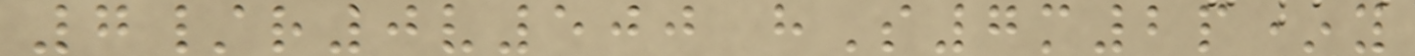7/r0v500 hS7m2p*y
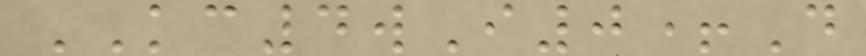KC4wI0+D
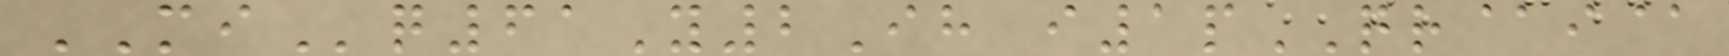MIq61Y2Ih i1pQR@i@
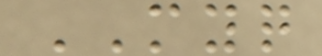MYQ
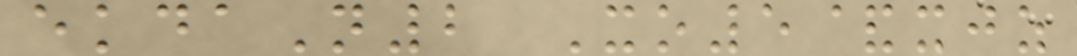ekdaN2 Xo5&xjz
